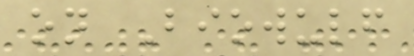on Biowulf
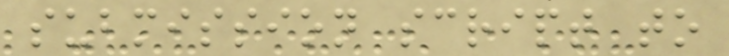submission script to
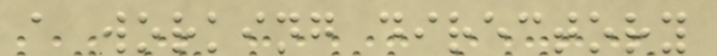a working directory
